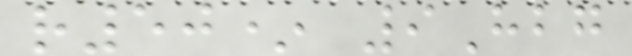r50* 9Hbg
